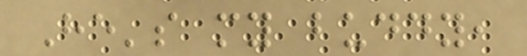He's my buddy,
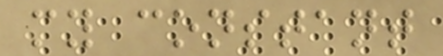my constant
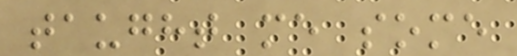taught me some
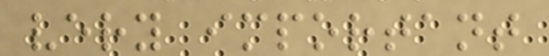very important
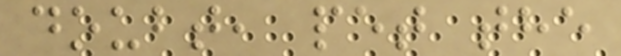doubt, pet the
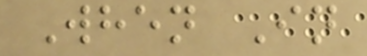When In
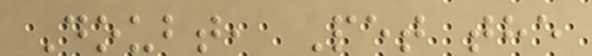Doubt, Pet the
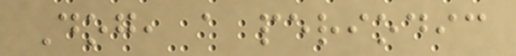Dog, a periodic
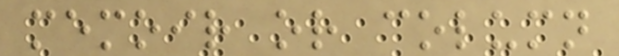memoir or column
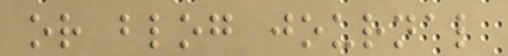or blog journal
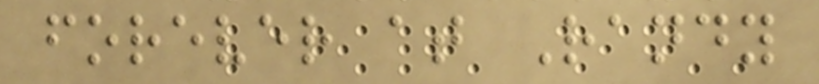forever at Randy
